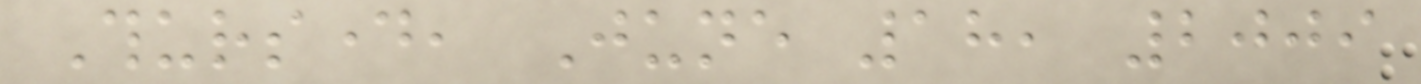Thursday, June 18, 2009
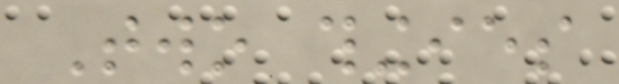Two thingies
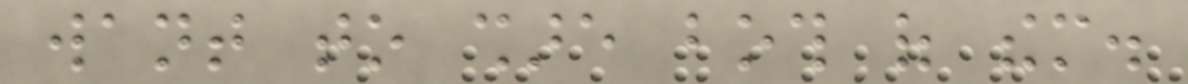want to share both of them.
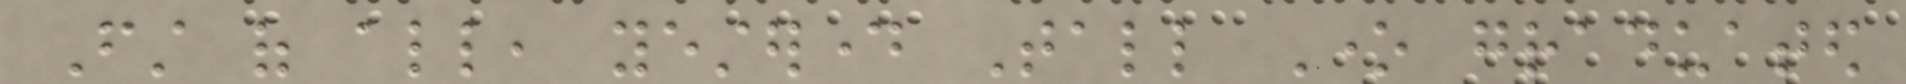First of all, yesterday Tall One graduated
